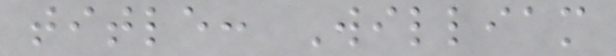title: William
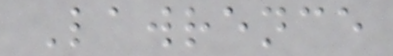Lawrence
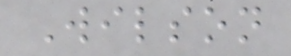Wilson
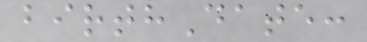birthDate:
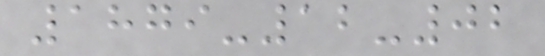1879-12-02
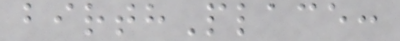birthPlace:
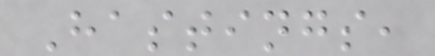Hastings,
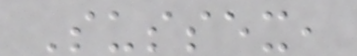Sussex,
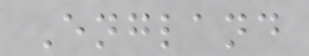England
